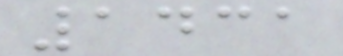1431
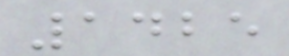1425
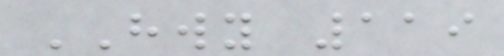HWY 119
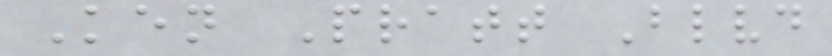Ken Pratt Blvd
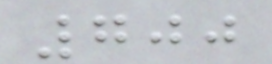700
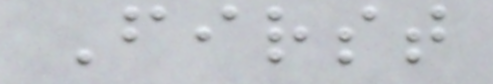First
